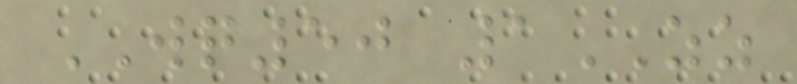WQ50 1ZZ
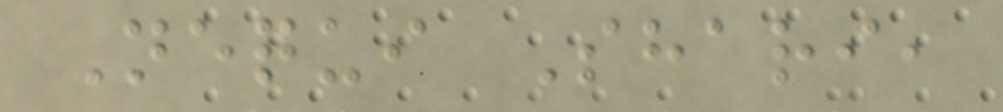Nequi Shari,
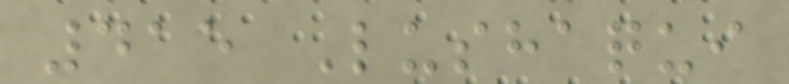415 Lushaqui
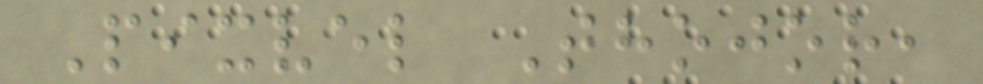Pixvel Thojor,
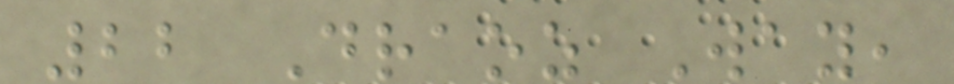22 Draoz Way,
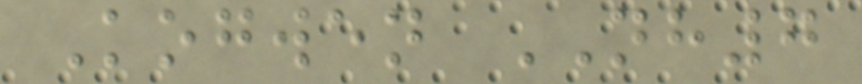Kogwen NH7
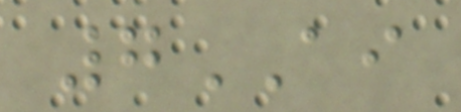7AI
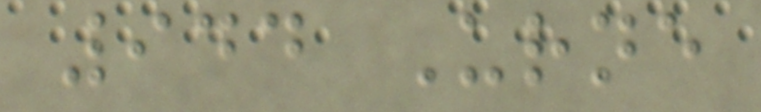944 Urne
